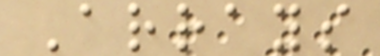Arrays
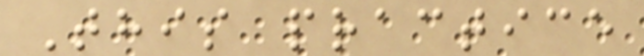This practice
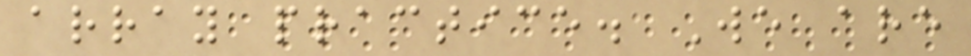array practice. We are
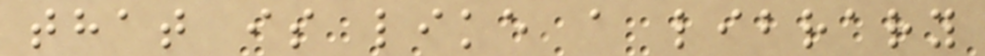that is like a library
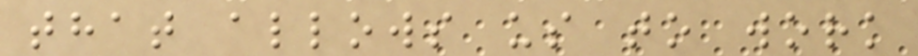that allows us to work
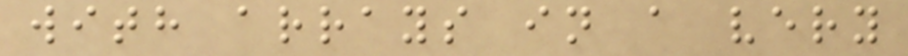with arrays in a very
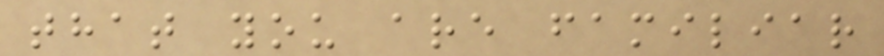that you are familiar
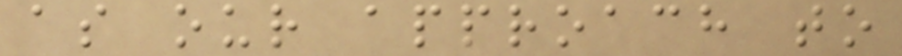as our approach to
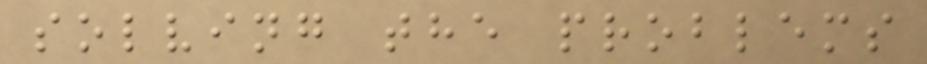solving the problems
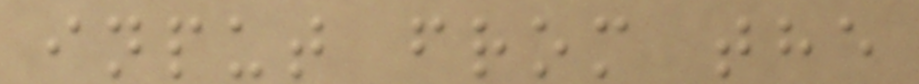input from the
